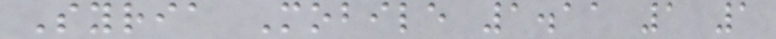Syria Mobile 1.11 1 1
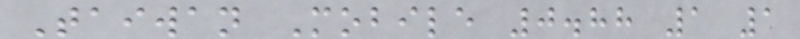Taiwan Mobile 0.88 1 1
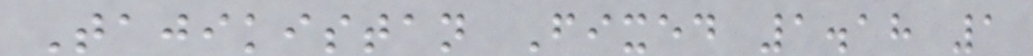Tajikistan Fixed 1.18 1
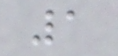1
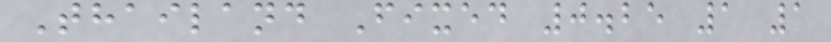Thailand Fixed 0.25 1 1
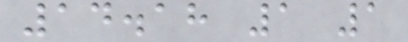14.18 1 1
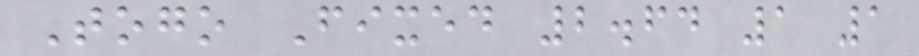Togo Fixed 2.64 1 1
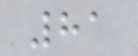81
